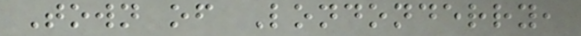Town of Londonderry,
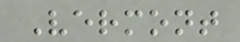Vermont
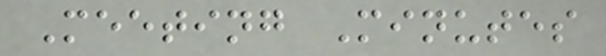Meeting Minutes
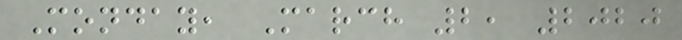Monday, March 2, 2020
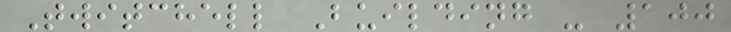Twitchell Building - 100
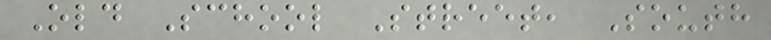Old School Street, South
